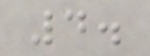4.
